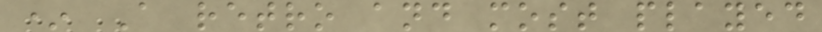* A retro and most played
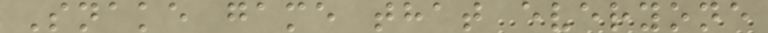Snake game that everyone
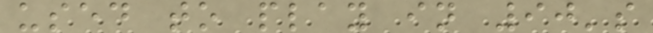used to play in 90's
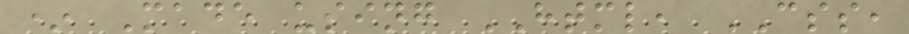* Made using HTML, CSS,
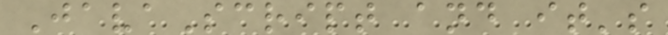JavaScript and it's
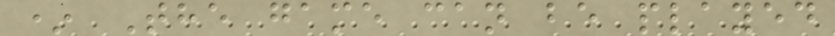* The game can be played
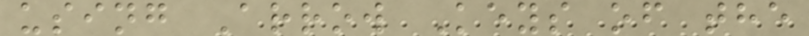using Arrow Keys of the
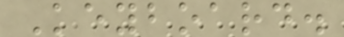Keyboard.
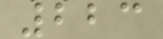223
